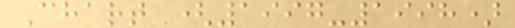Chart (1997-1998)
